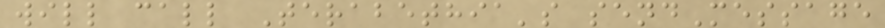will call Terabethia's sendMessage
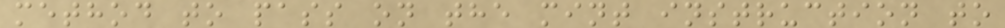method to pass on the mint instruction to
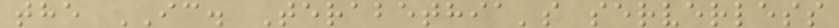the IC. Terabethia's serverless
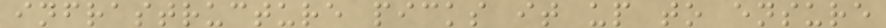infrastructure picks it up to ensure
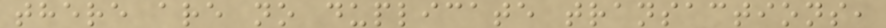there are no duplicate transactions,
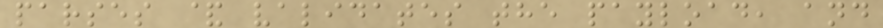parses & validates the payload, and
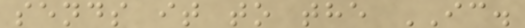sends it to the IC.
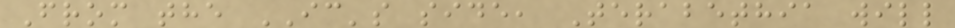From the IC's side, Terabethia will
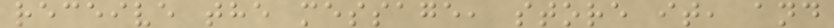receive the message, store it, and
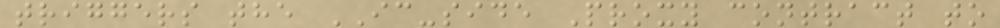triggers the IC-side Proxy contract to
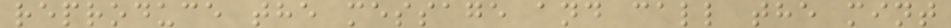reproduce the message and call the mint
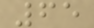65
